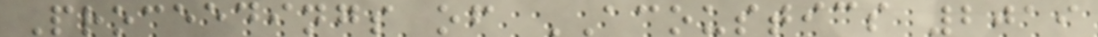Proceedings of ACOUSTICS 2019
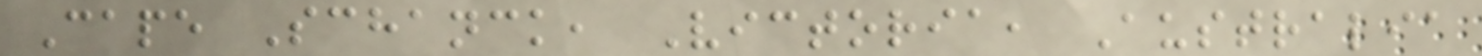Cape Schanck, Victoria, Australia
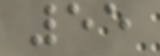55
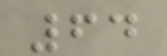64
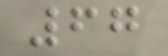67
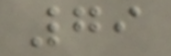79
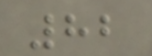82
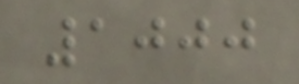1000
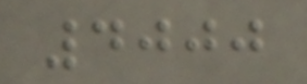4000
